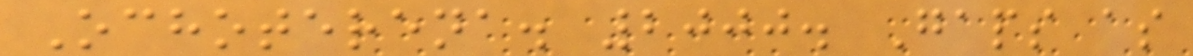Ochoterena. 2000. Gaps as
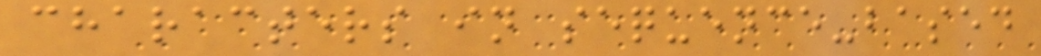characters in sequence-based
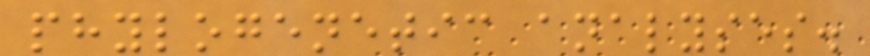phylogenetic analyses.
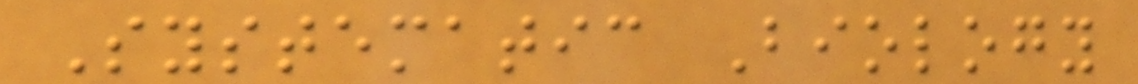Systematic Biology
